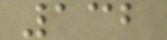132
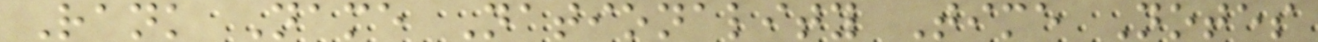Rank Name Nationality Time Notes
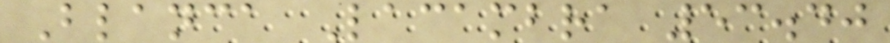Blanca Lacambra 53.40
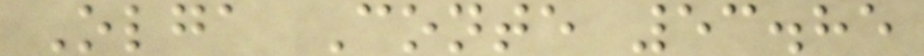Olga Conte 53.85
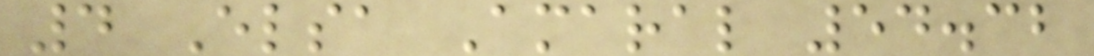4 Elsa Amaral 54.32
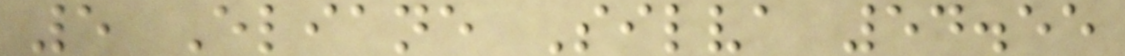5 Eliane Silva 54.55
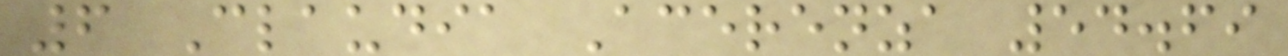6 Claudia Acerenza 54.69
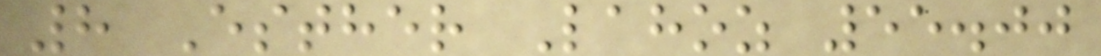8 Esther Lahoz 55.00
